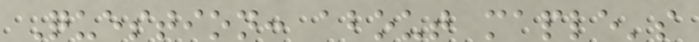Question: about maple's
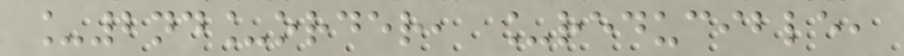_2nd_order, _reducible,
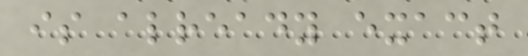is already exact
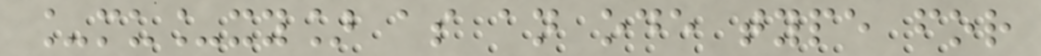_mu_xy] as an ode type for
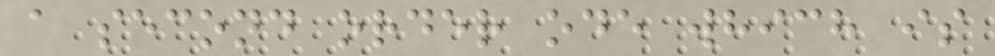a second order ode which is
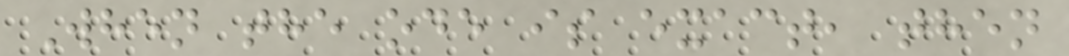When the ode is exact, then
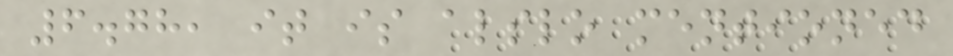6.78, it is alslo mentioned
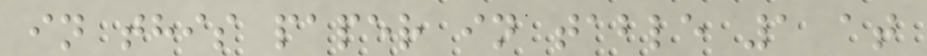in this paper in table 1 at
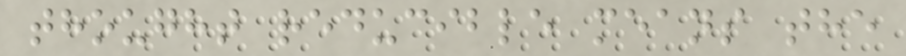thought reducible means the
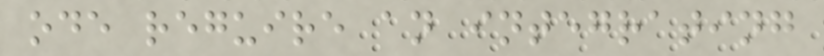ode reguire an integrating
